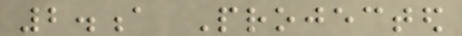2.a Projected
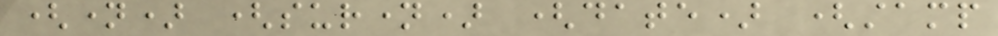(name) (surname) (date) (stamp
